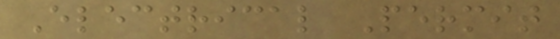Electrical Permit
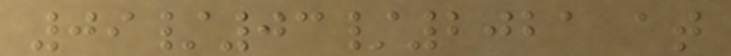09/03/2021 at
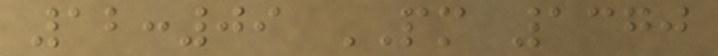12:09 PM 1370
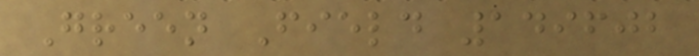Green Field 149602
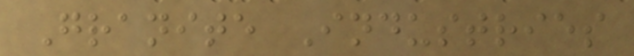Granite Industries
